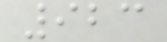923
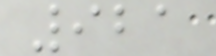921
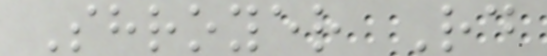Shroyer Rd
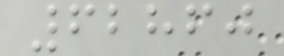62860
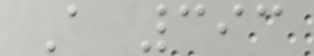A 393
